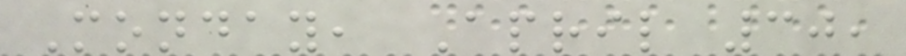Monday, April 30,
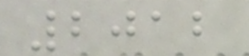2012
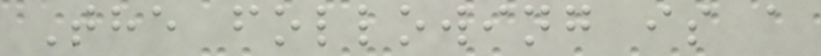The following is a
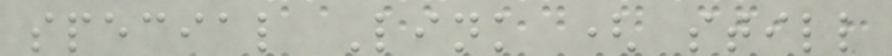special Link ( still
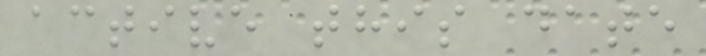active this date
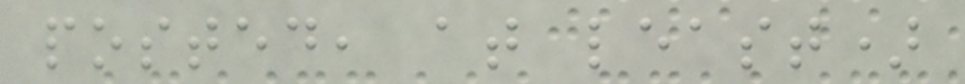posted, at least)
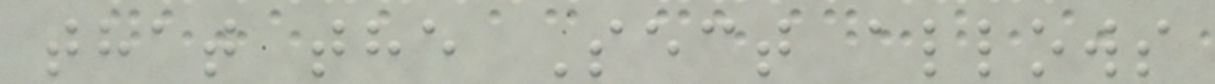that the Sect allows
